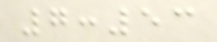7:53
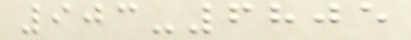903-6805
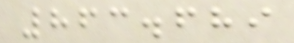863.689
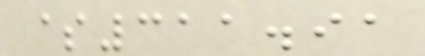$311.91
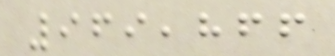969,866
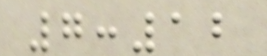7:12
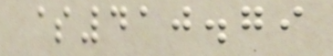$410.79
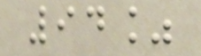94%
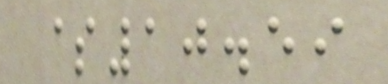$10.59
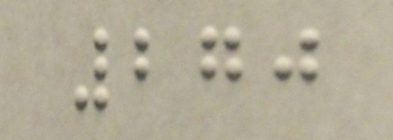270
